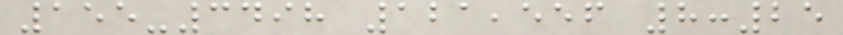155-3498 121,556 8:25
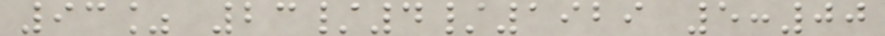93% 23/4/1929 5:00
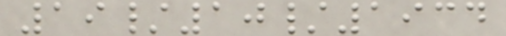19/10/1934
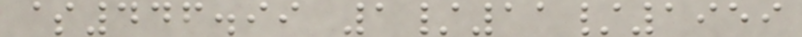$446.99 1/11/1959
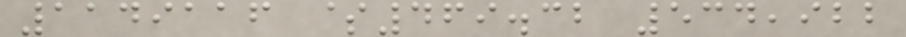1149116 $469.32 534,922
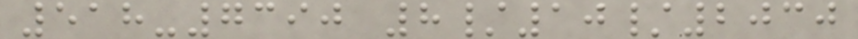518-7390 8/10/2030
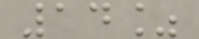14%
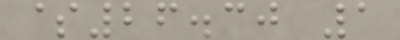$26.30 1
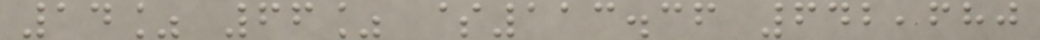14% 66% $113.36 642,680
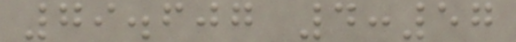79.607 4:57
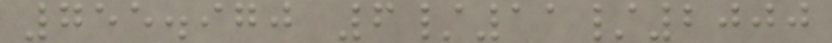755.970 6/11/2000
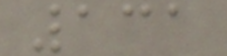131
